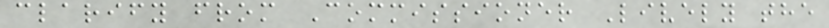clarify from Commissioner Lively the
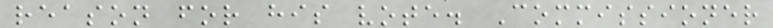reason for his vote. Commissioner
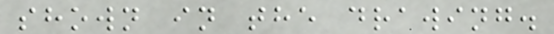shown in the drawing.
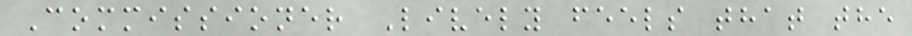Commissioner Lively feels that the
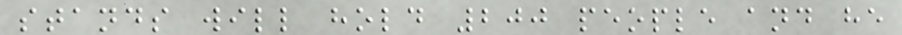stands will hold 200 people and he
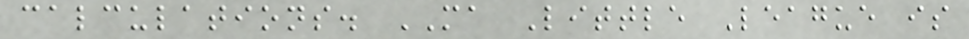calculations. MA Little League is
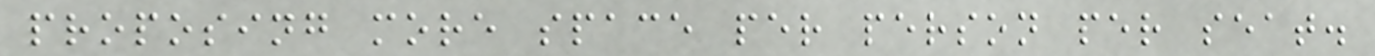proposing more space per person per seat.
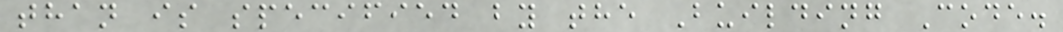than is specified by the Building Code.
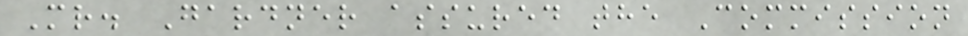Mr. Gardner assured the Commission
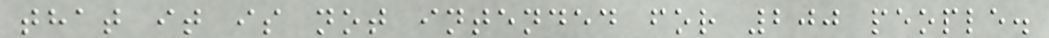that it is not intended for 200 people.
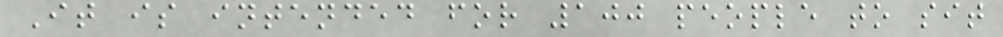It is intended for 100 people to sit
